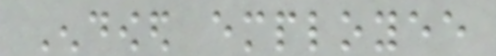Endowed employee
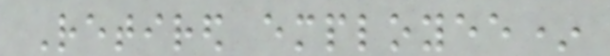Retired employee*
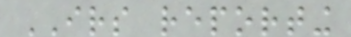IRS reporting
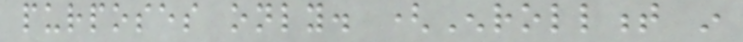purposes only. (Enrollment in
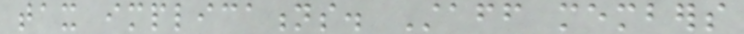tax implications. Staff members
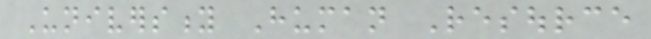University Human Resource
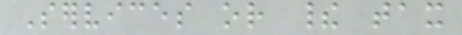Services or their tax
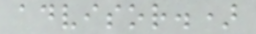advisor.)
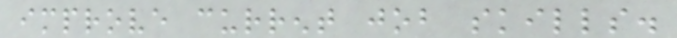improve current job skills.
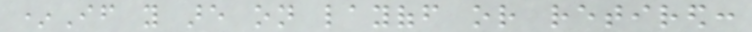*If you are on layoff or retired:
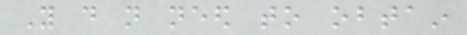You do not need to obtain
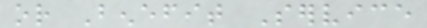or Benefit Service
